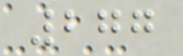277
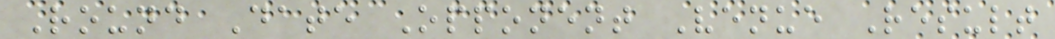Round Date Opponent Venue Result
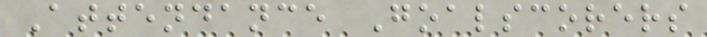Attendance Goalscorers
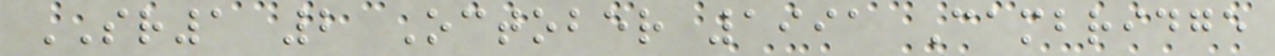SR1 2 October 1991 Cambridge
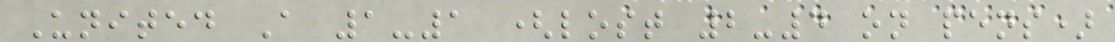United A 1-1 (lost 2-4 on pens)
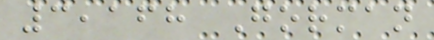3,168 Gorman
